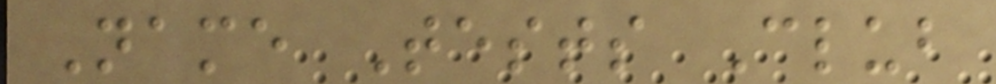Name Tests Club
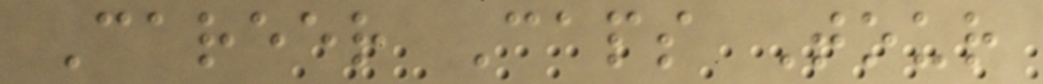Career Caps Tour
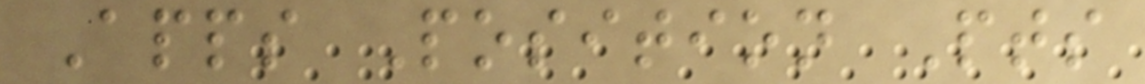Apps Position Pts
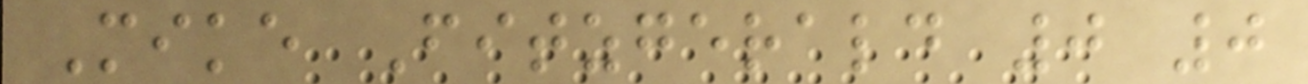Mike Fitzgerald 0 0
